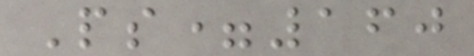Ps=160
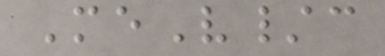MeV/c
